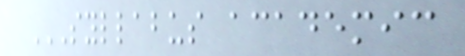SYLLABUS ACADEMIC
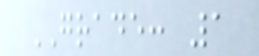GRADE: 1
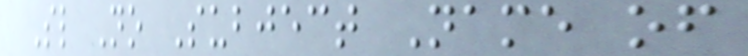Sl No Subject Name of
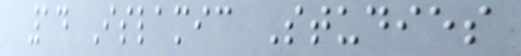14 Islamic Studies
